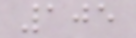105
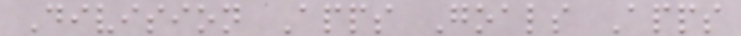Division Apps Goals Apps
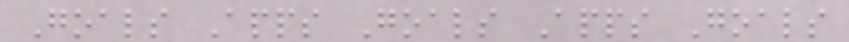Goals Apps Goals Apps Goals
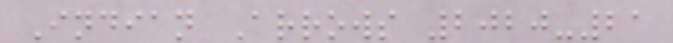Indian Arrows 2020-21
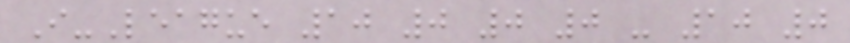I-League 10 0 0 0 - 10 0
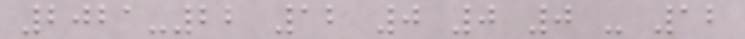2021-22 12 0 0 0 - 12
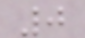0
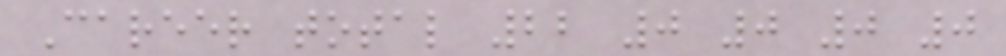Career total 22 0 0 0 0
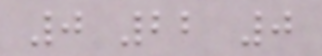0 22 0
